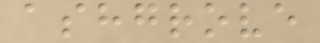ashgrove
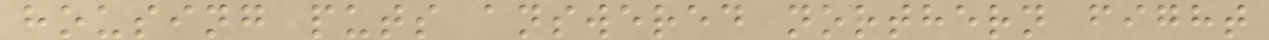housing puts answered northern fight
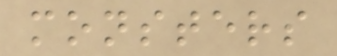monsters
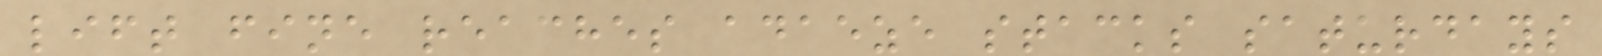lift fine reaches adaeze stacks saturdays
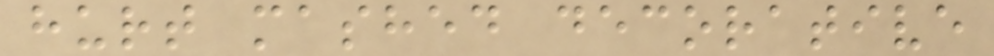hurt mashed decorative
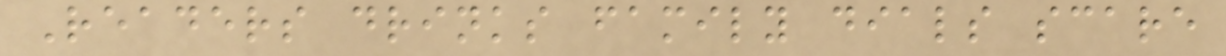Readers drinks family dials scare
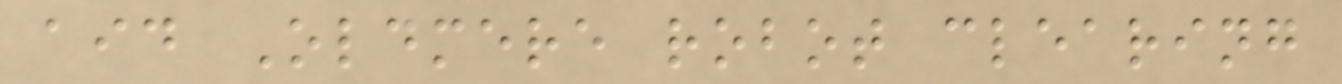aid Oldmere robot clearing
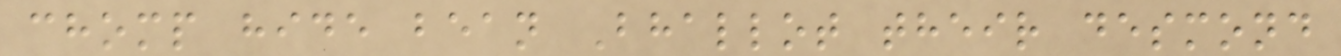chomp hide bean Bhallot their desmond
